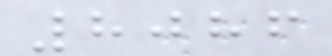8086
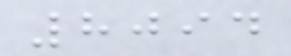8094
